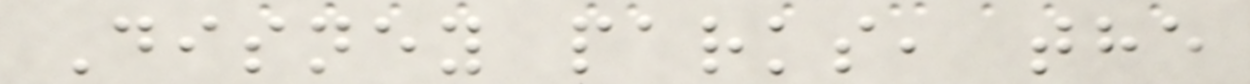Disney parks, the
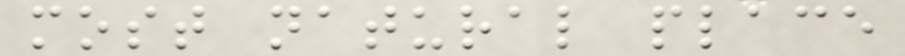most natural place
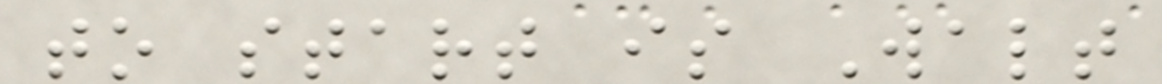to start is Walt
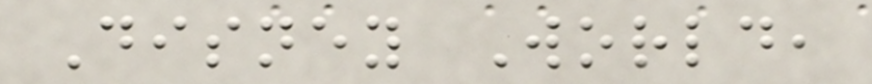Disney World,
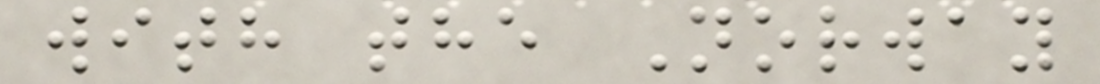with the Norway
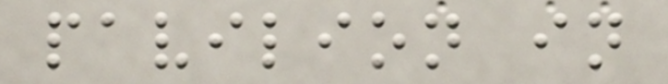pavilion in
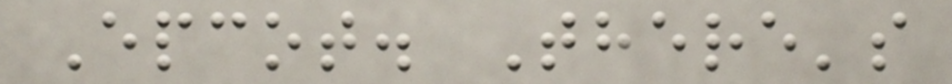Epcot. There's
